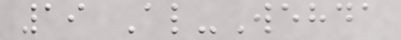19 Al-Wehda
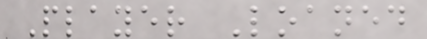Player Loaned
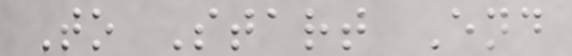To Start End
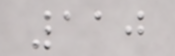110
